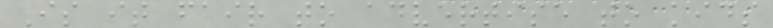Is it fair to advertise to kids
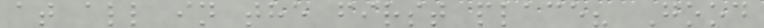at all in the first place? Good
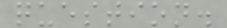question.
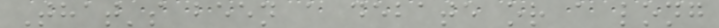That's been a debate or a long
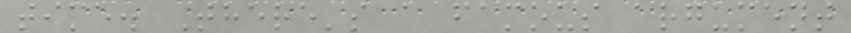time. There's a famous argument
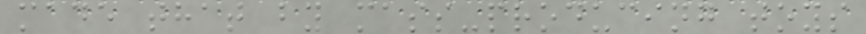made that by mass-producing toys
